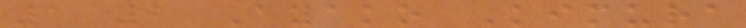1 2 Ayako Kimura
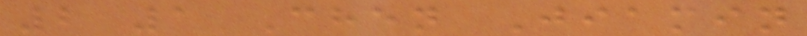2 1 Chen Jiamin
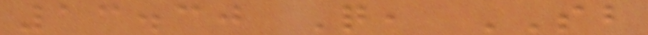13.30 Q, SB
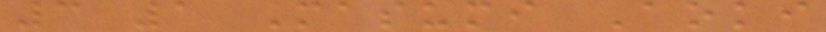3 1 Masumi Aoki
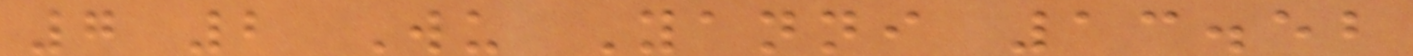7 2 Wu Yanni 13.52
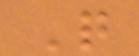Q
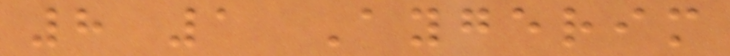8 1 Aygerim
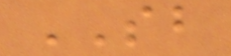SB
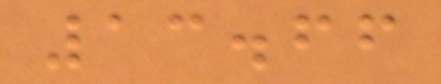13.66
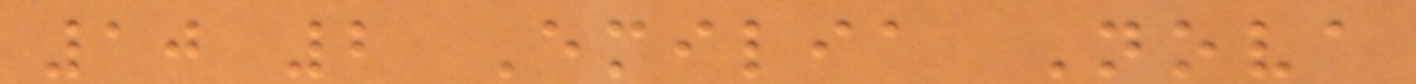10 2 Emilia Nova
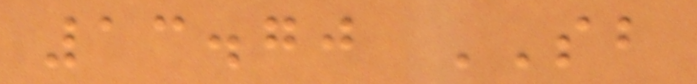13.70 SB
